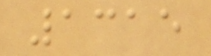1315
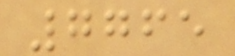7765
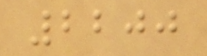2200
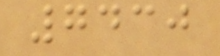7430
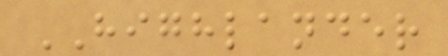HIGHLANDER
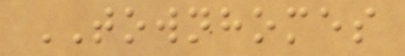TOWNHOMES
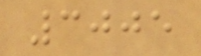3005
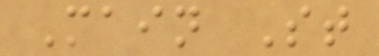Main St
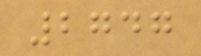2747
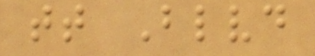tt Blvd
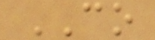CO
